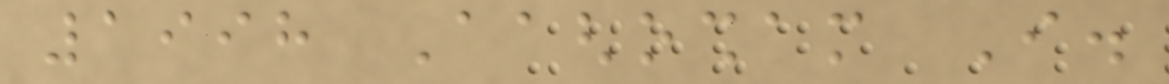1998 Aaghosham I.
